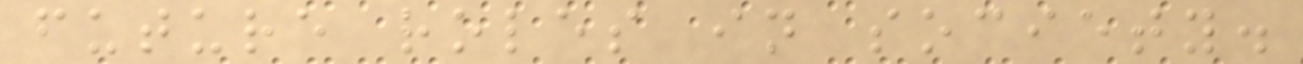future roles in society.
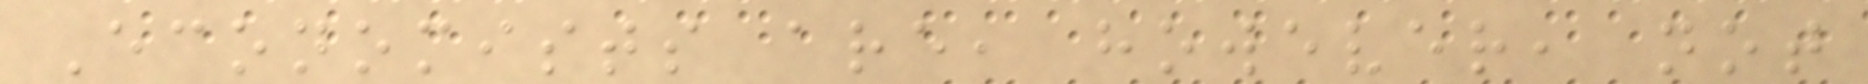Economists are, however, not
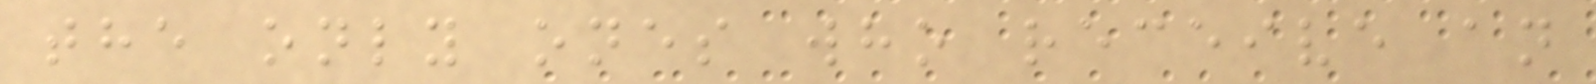the only ones who receive an
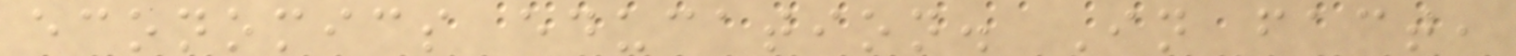economics education. In fact,
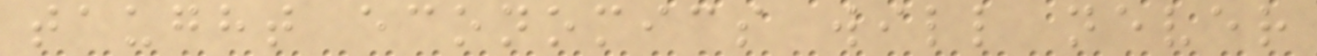taught economics will never
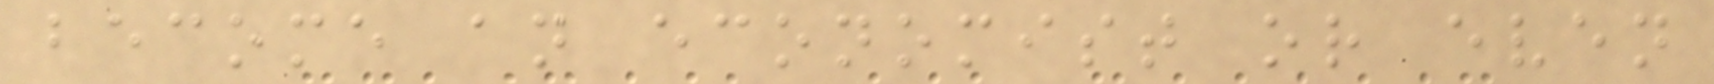become an economist or even
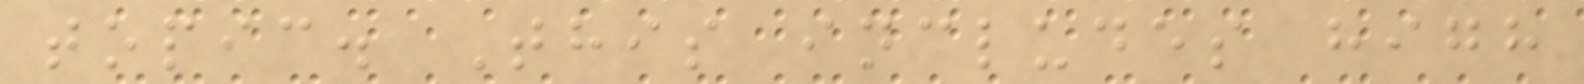topic. This includes high
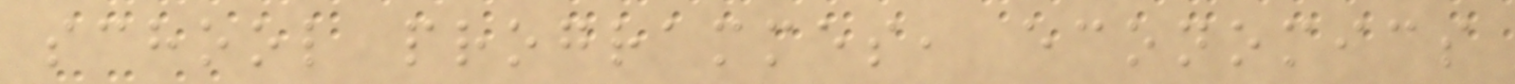school programmes, economics
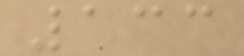133
